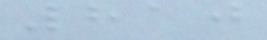810
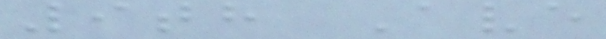9th Ave
